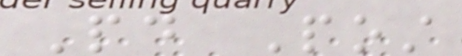Paid Post
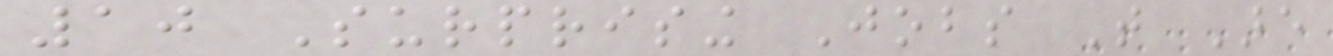10 Surprising Jobs That Are
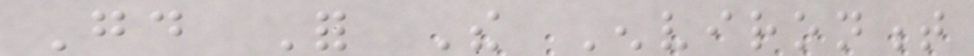Good For The Environment
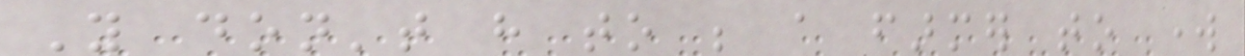You don't have to be a farmer to work
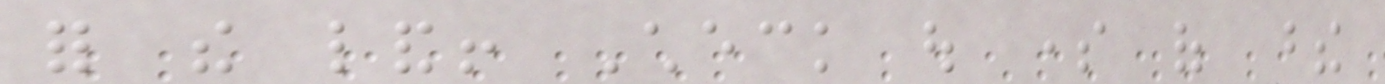for the land! Check out some of these
